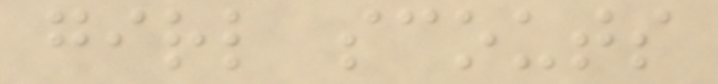girl scouts
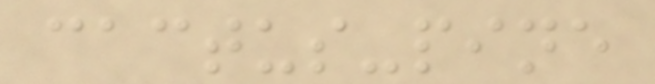cactus-pine
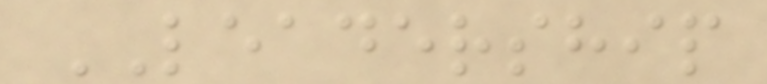LEADERSHIP
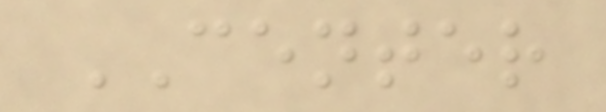CENTER
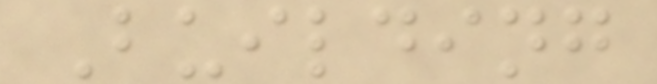Building
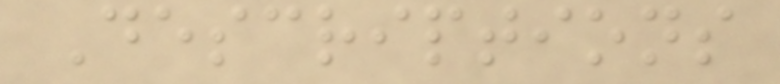Descriptions
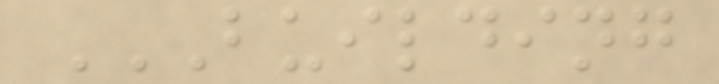BUILDING
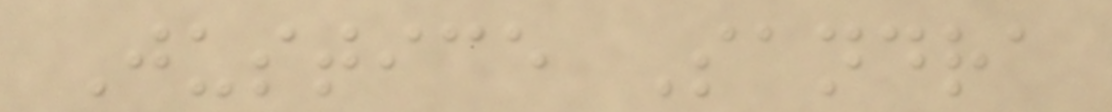Justice Sandra
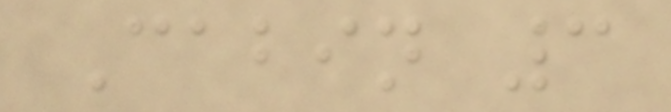Cabin 3
